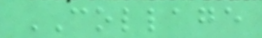COLLAGE
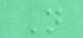N
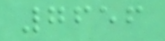7656
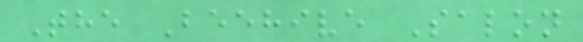The Beehive Salon
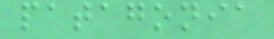patagonia
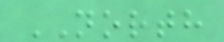NORTH
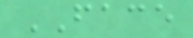FACE
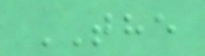THE
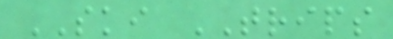SKI TRIPS
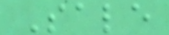Sale
